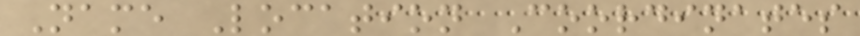Name Location Coordinates
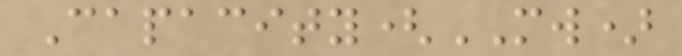Capacity(MW)
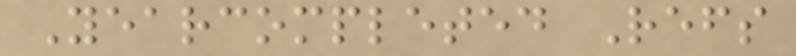Yearcompleted Refs
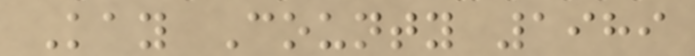Kay County 1989
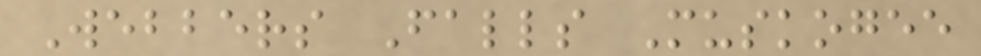Webbers Falls Muskogee
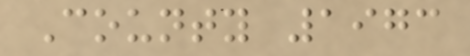County 1973
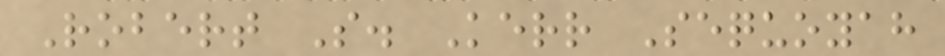Robert S. Kerr Sequoyah
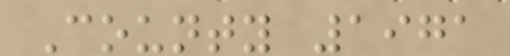County 1971
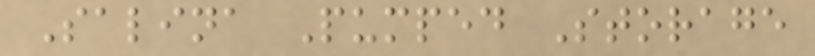Salina Pumped Storage
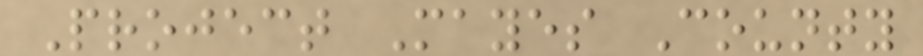Project Mayes County
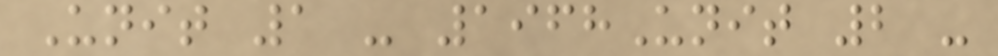Unit 1 - 1968Unit 2 -
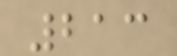213
